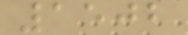1502
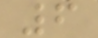6
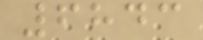6843
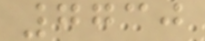7730
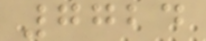7724
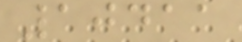10411
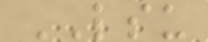LSU
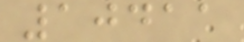10411
